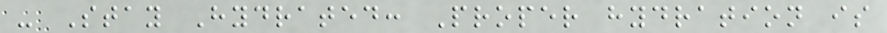- Stay Hydrated: Proper hydration is
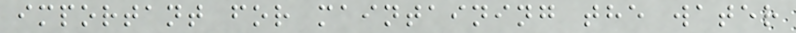important for maintaining the water
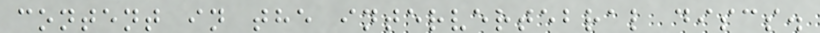content in the intervertebral discs.
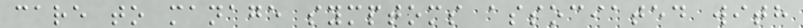care to manage symptoms associated with
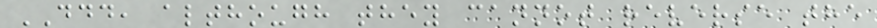DDD, although they cannot reverse the
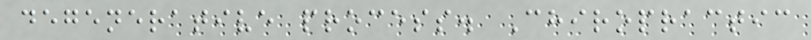degenerative process. Chiropractic
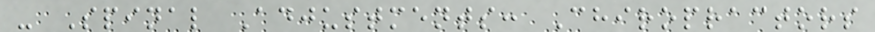- Spinal Adjustments: Chiropractors
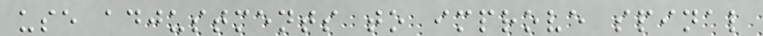use adjustments to improve spinal
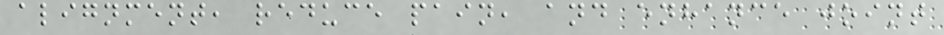alignment, reduce pain, and enhance joint
